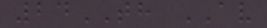24TH AV
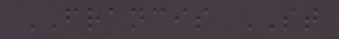FRANCIS ST
